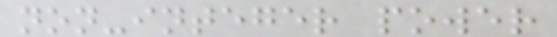non-integer power
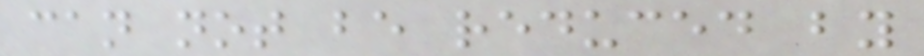can not be reduced by
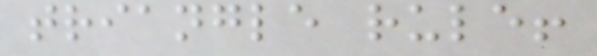triangle rule!
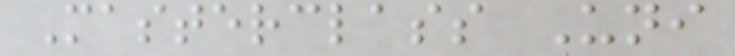Masterclass Uni
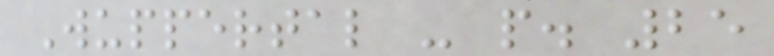Wuppertal - p. 25
